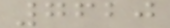7620
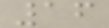16
